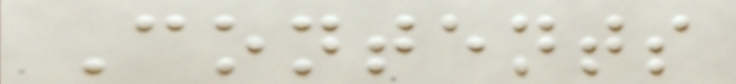Contents
